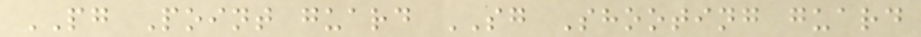PG Point guard SG Shooting guard
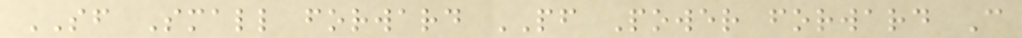SF Small forward PF Power forward C
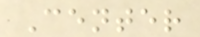Center
